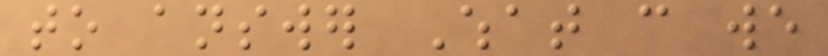to answer What can we
